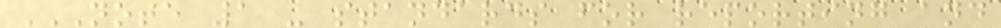NOTE 1 - STANDARDS FOR REPORTING AND
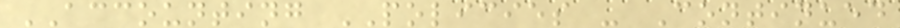ACCOUNTING POLICIES - Continued
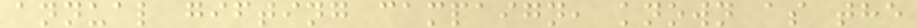annual gifting campaign, known as the
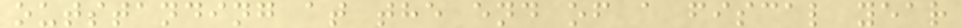outstanding at the end of a fiscal year
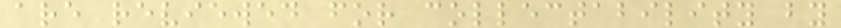are reviewed for collectability by
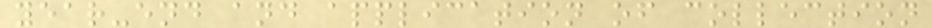year-end and application of collection
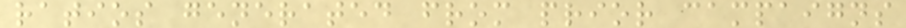ratios generated from prior campaigns
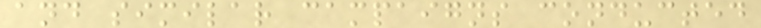and similar campaigns conducted
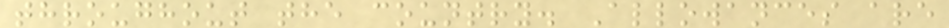throughout the country. Allowances are
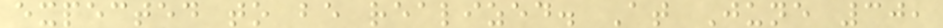expected to be realized. At June 30,
